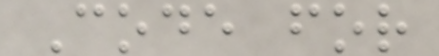Code for
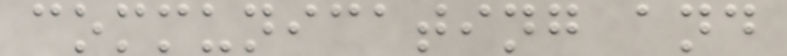communicating and
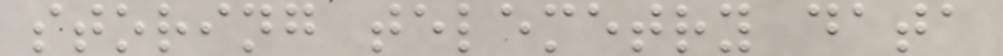storing telemetry data
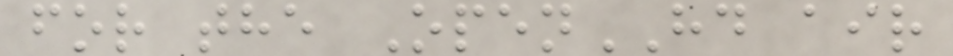for the OpenHD air
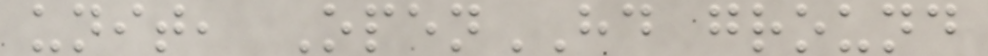unit, OpenHD ground
